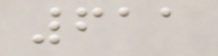611
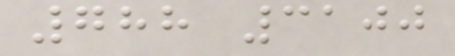788 3100
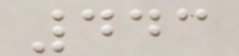443
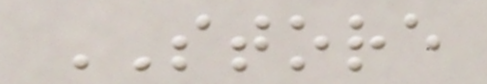STORE
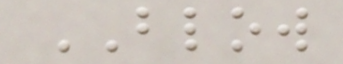BLOW
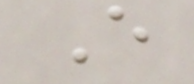E
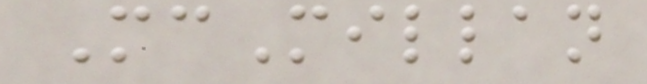McMillan
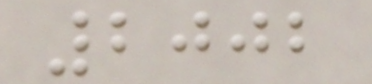2002
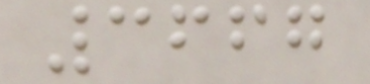3667
